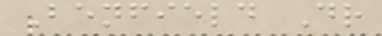Benfield Dr
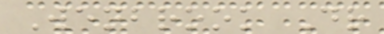Wenbrook Dr
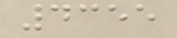4355
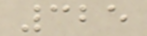325
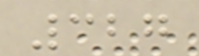327
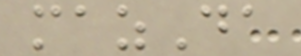mazDa
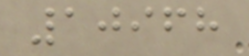10968
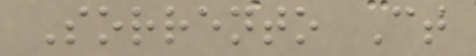Sorrento Ct
